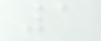1
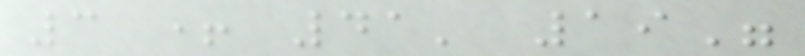3 + 41' 19"
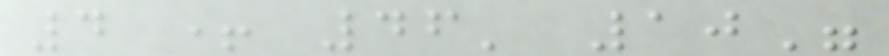4 + 46' 10"
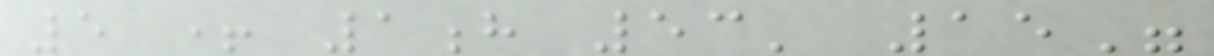5 + 1h 53' 15"
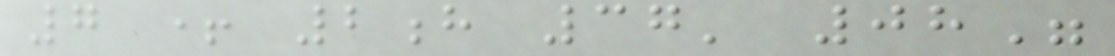7 + 2h 37' 08"
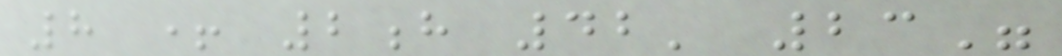8 + 2h 42' 23"
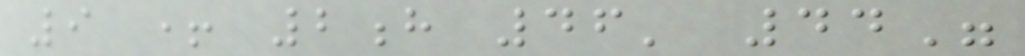9 + 2h 46' 44"
